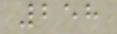258
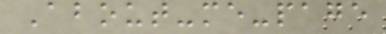About-me-page
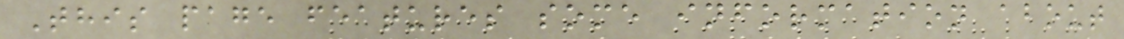This page features some information about
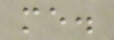me.
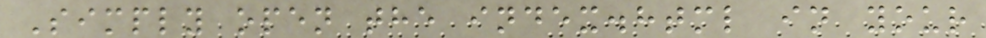Simply open the index.html in your
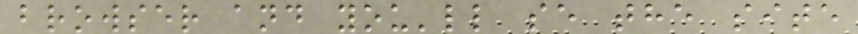browser and you'll se the site
